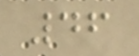46
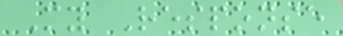My Response
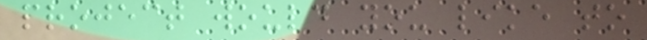project would you like to
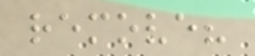remove?
